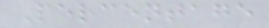Percentage
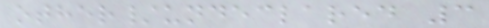other/undeclared 3
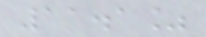11.1%
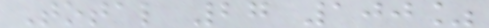Total 27 100%
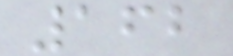162
